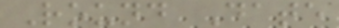Round Date
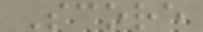Score
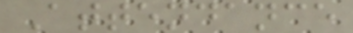Attendance
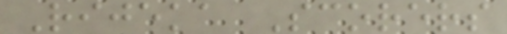Rijeka Scorers
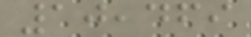10,469
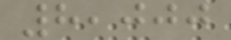8,000
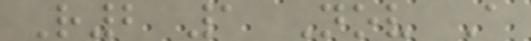R2 1 Nov A
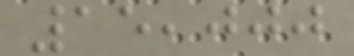15,000
